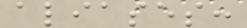aliases:
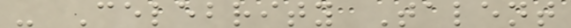- Celebrity Talent
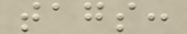tags:
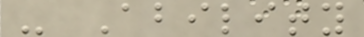- Ability
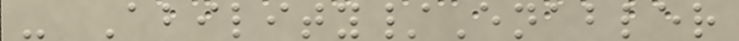- Ability/Enabler
